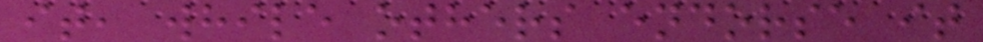it, while others endorse it
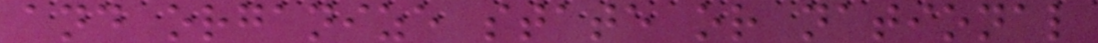and organize state or national
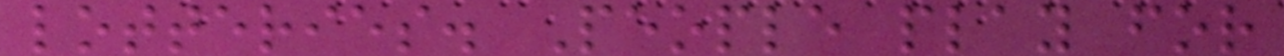lotteries. People play for
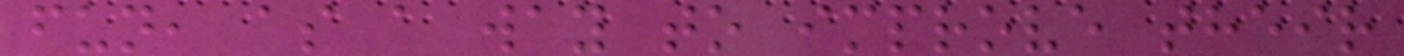fun, as a way to improve their
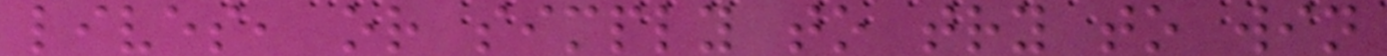lives, or simply to try to win
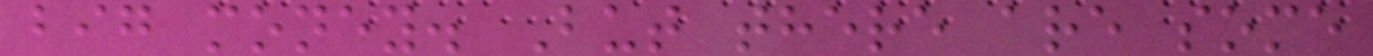big money. But there are some
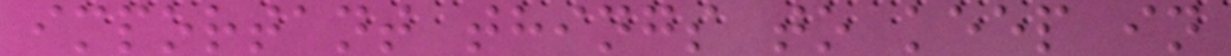important things to keep in
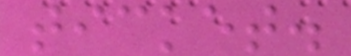ticket.
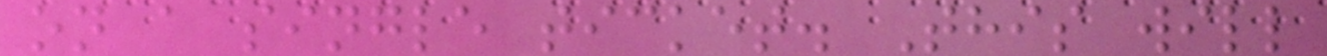on a single ticket. This will
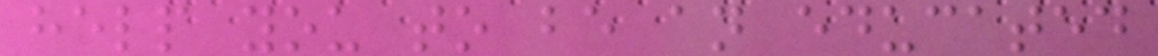help you to be an educated
